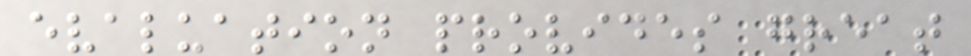evaluation provides great
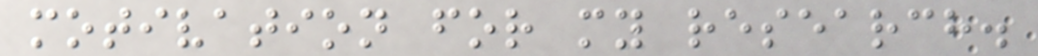motivation for my research.
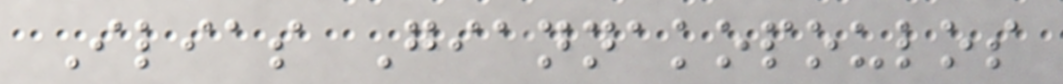Ilias Giannakopoulos
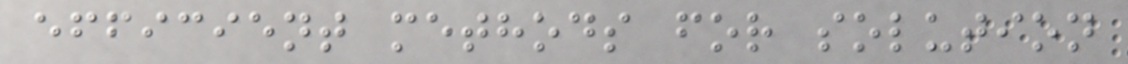efficient methods for solution
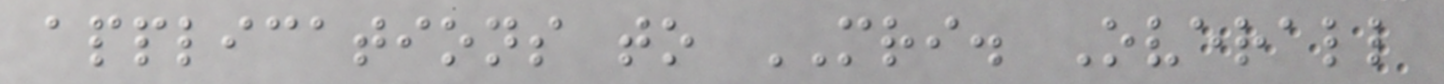applications to MRI. Overall
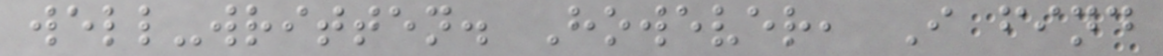well-written. However, I find
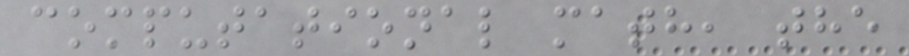computational math, the
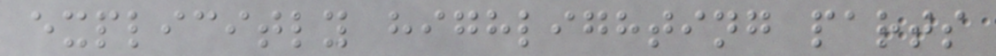explicitly highlighting parts
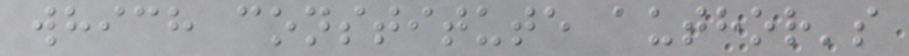which constitute author's
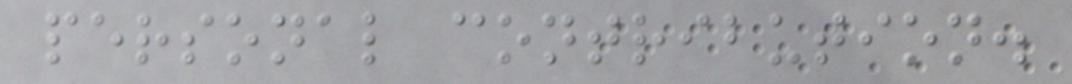personal contribution.
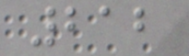212
